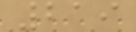219
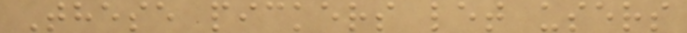These pickers let users
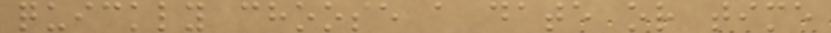quickly choose a date or time
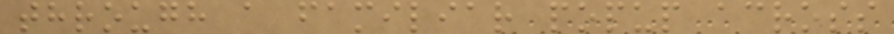through a familiar popup across
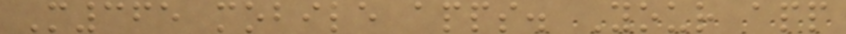M365 mobile apps. Your app
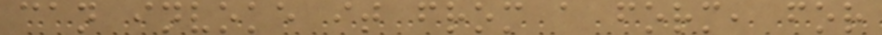can invoke it from a form, for
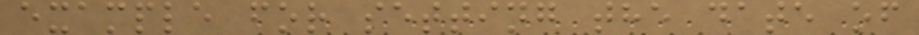example for setting the date of
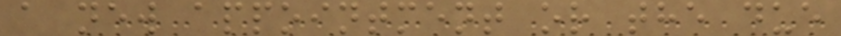a new appointment or the due
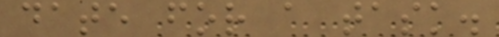date for a task.
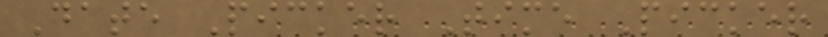Date Picker Time Picker
